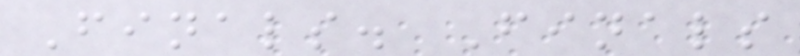Finals. Finals
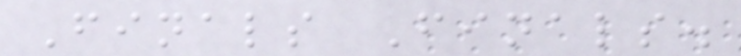Finals Finals.
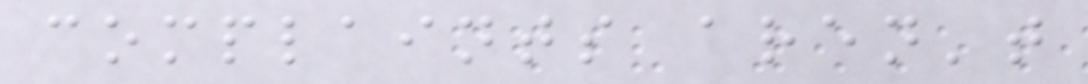complaints aren't
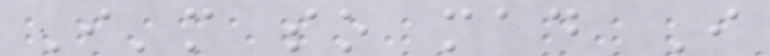I'm so mad I
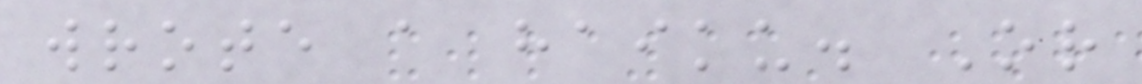wrote a haiku. Or
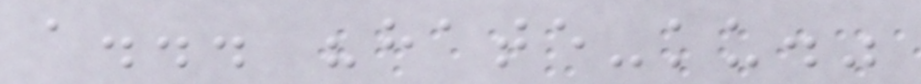a... "hate-ku."
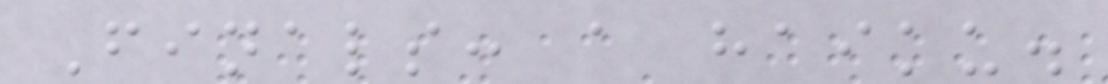Finals: a haiku.
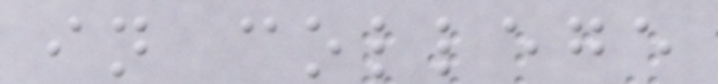in college
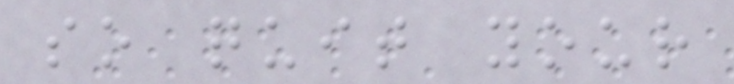so quit your
